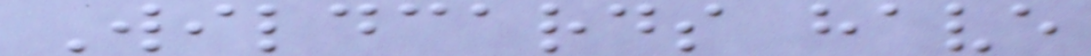Wildcards have
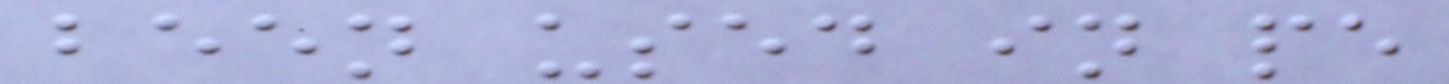been used in pe
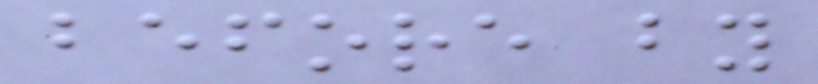before by
